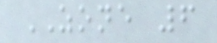ZONE 6
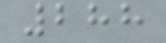288
